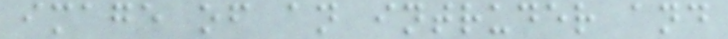image of an intruder and
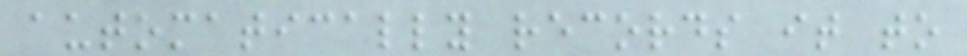automatically records it to
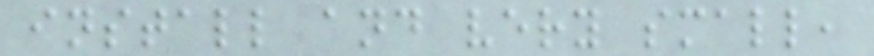install and very small,
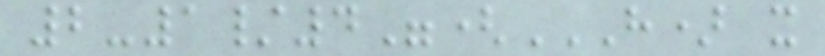2-1/4"(H) X
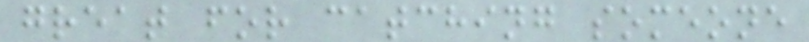great for catching someone
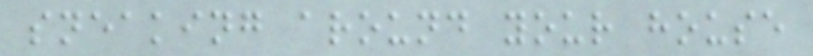sneaking around your house
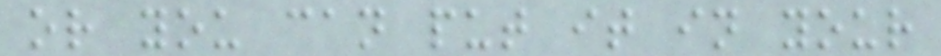or you can put it in your
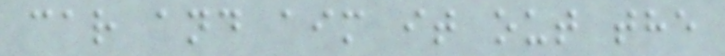car and aim it out the
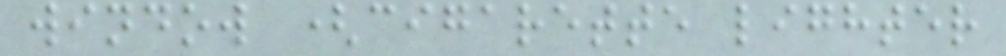window (cigarette lighter
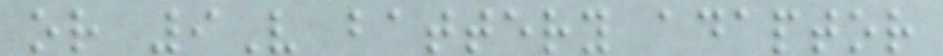or 9V battery adaptor
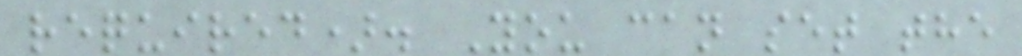required). You can set the
